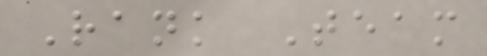Rank Team
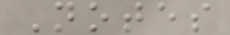Notes
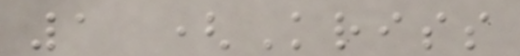1 (Kriss
